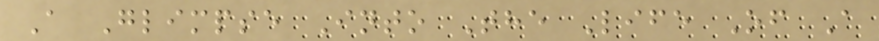A Glimpse Into The Life Of A
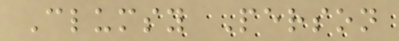Clumsy Person
